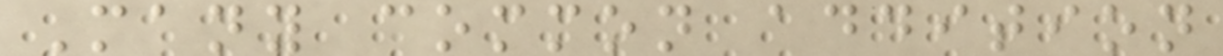Many common addition
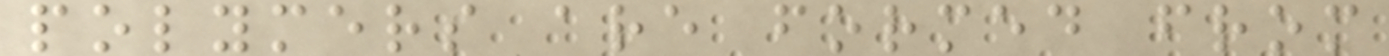polymers are formed from
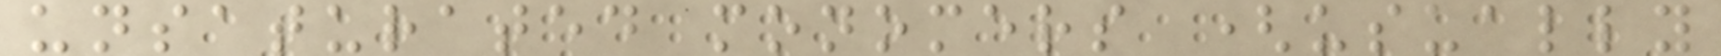unsaturated monomers (usually
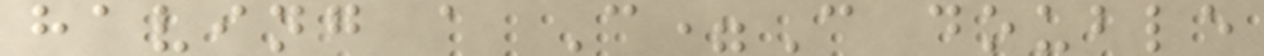having a C=C double
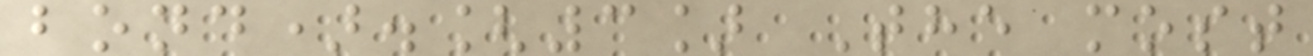bond).[3] The most
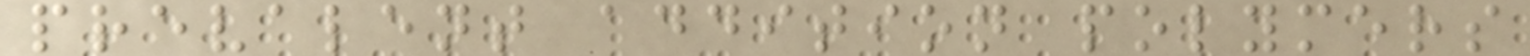prevalent addition polymers
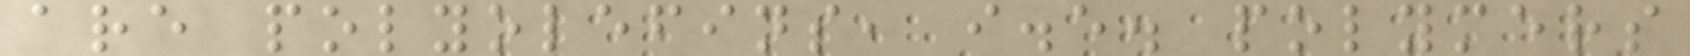are polyolefins, i.e. polymers
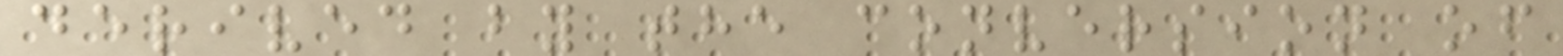derived by the conversion of
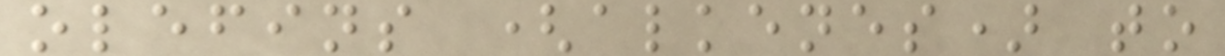olefins (alkenes) to
